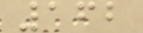162
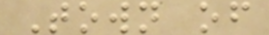Town of
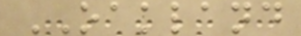OAKLAND
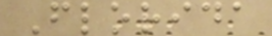Florida
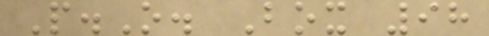P.O. Box 98
